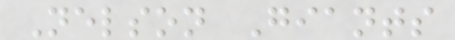Nelson Giants
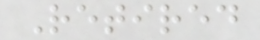Retired
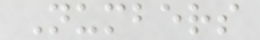Numbers
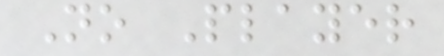No Player
